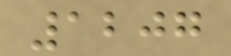1207
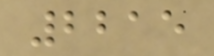2215
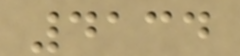4134
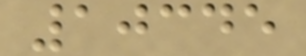10345
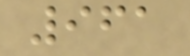961
